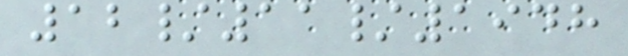12/11/1948
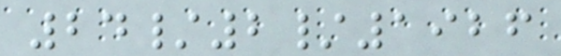24/2/1926
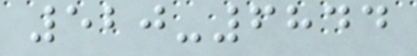520-6844
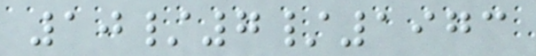10/7/1973
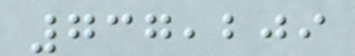737,209
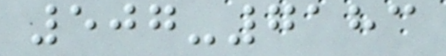507-7183
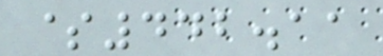$442.11
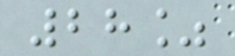28%
